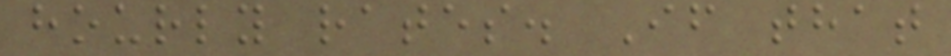hourly rates. If that
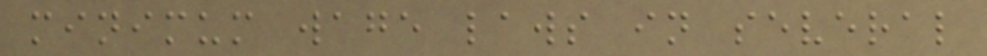minimum wage laws in several
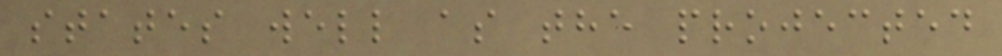states well as the projected
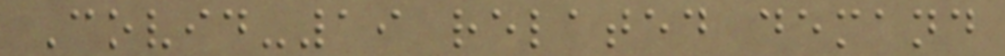Covid-19 related demand
